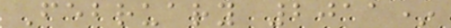February 2011*
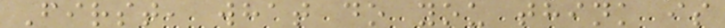First, what do you think is
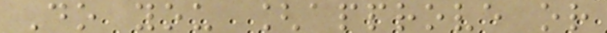Do you [approve or
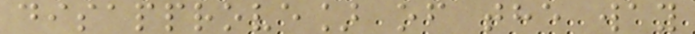disapprove] of the way
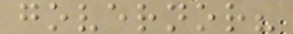governor?
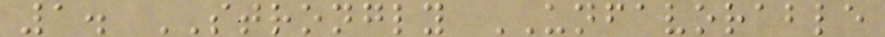1. STRONGLY UNFAVORABLE
